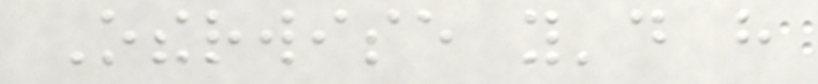Otherwise you'd have
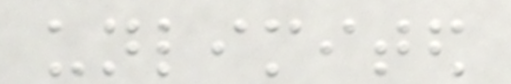unlimited
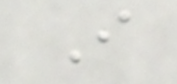I
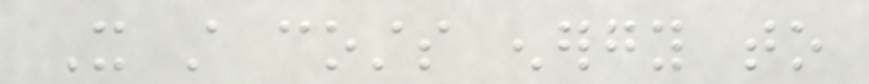It still costs energy to
